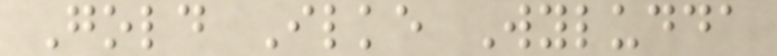Gold Ilke Wyludda
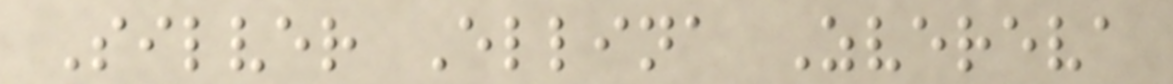Silver Ellina Zvereva
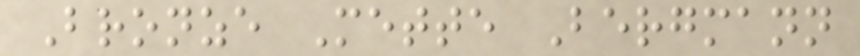Bronze Mette Bergmann
